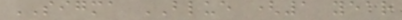SIGMA BLUE (1 year
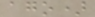ago)
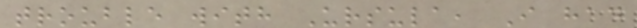trouble with Ursula, I had
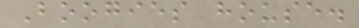Boogies house.
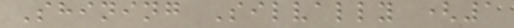Shining Silvally (1
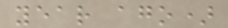year ago)
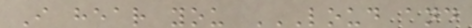I hear you LOUD AND
